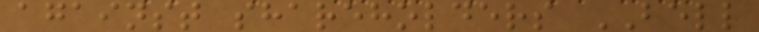against shareholders BELL
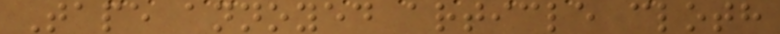Tape annoyed article cloth
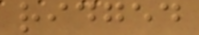ridged
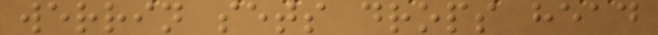werrin sets drops head
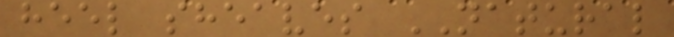heel sheaves NATURAL
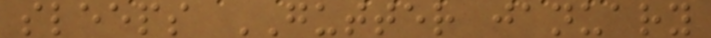sleeps GUTTER january
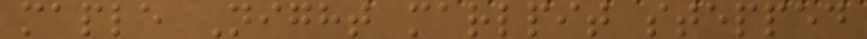maple Night marlpit stepped
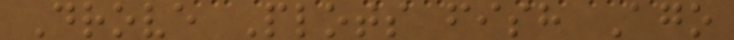Drove Plots fish Ago
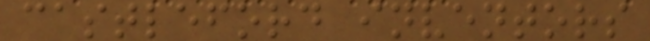castleford inventors
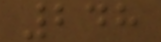248
